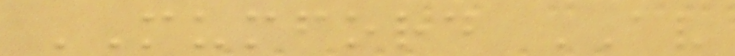MUMFORD AV
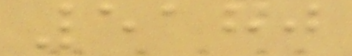5180
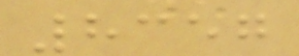8357
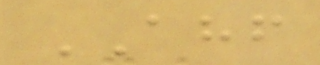AHF
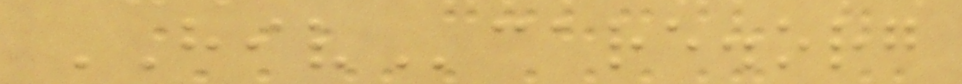HIVcare.org
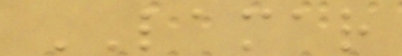LAMAR
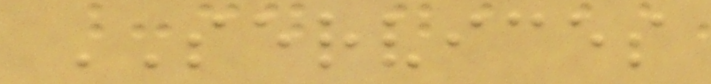SERVICES
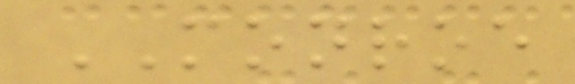MONROE
